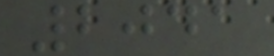2041
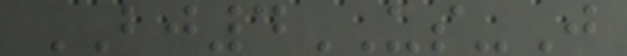BJ4US-J
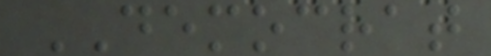DEMOCRAT
